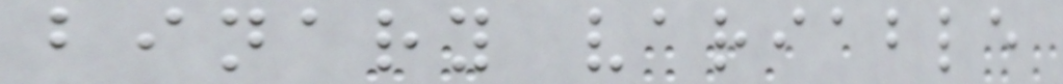binary variable
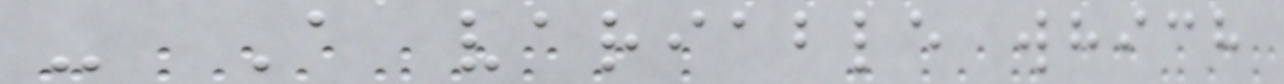- A variable which
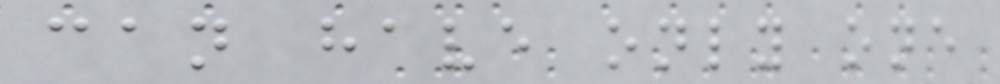can have only one
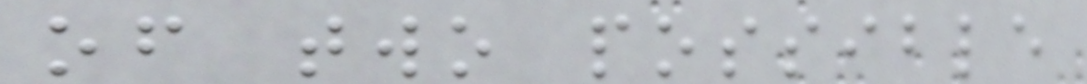of two possible
